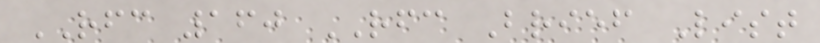RFC 160 RFC Brief List
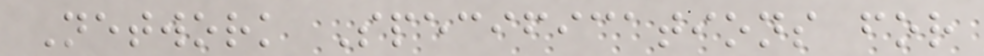Network Specifications for
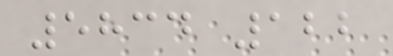5834 122
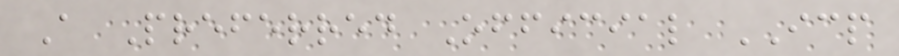A Preferred Official ICP
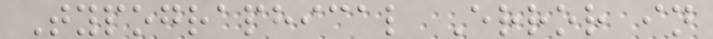Typographical Error in
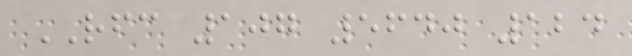RFC 107 5640 124
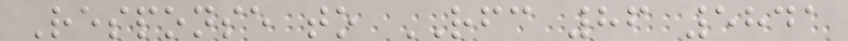Response to RFC 86 5841
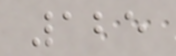125
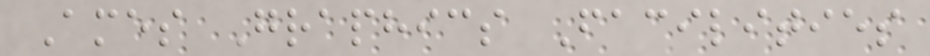Ames Graphics Facilities
